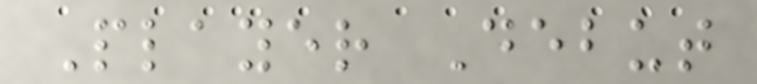Player Debut
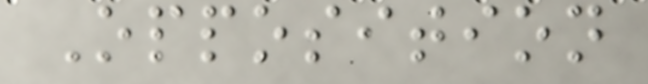Opposition
